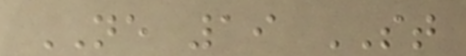NE 19 ST
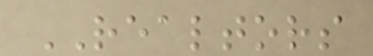REALTORS
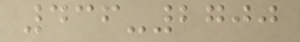436-2700
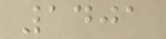1401
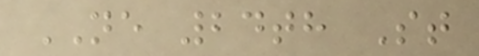NE 24th St
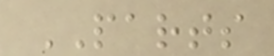PARTS
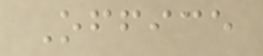Office
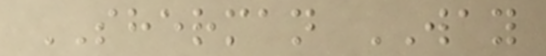SHERMAN WAY
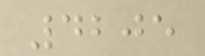4205
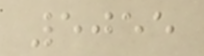5055
